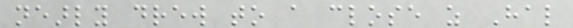nearly drew to a close as Hal
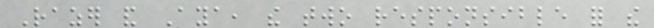Razer and Aya, the two responsible for the
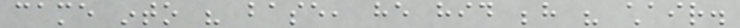came into his base, he hid behind his chair.
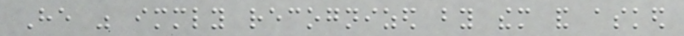He was immediately recognized by them and asked
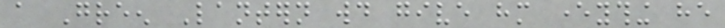a Green Lantern would give him everything he
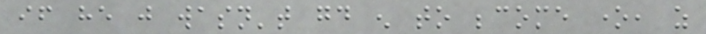if he just wasn't good enough to become one, as
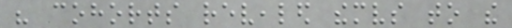his cohorts revealed themselves to the
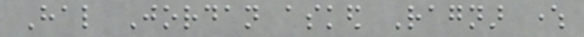Hal Jordan asked Ragnar where
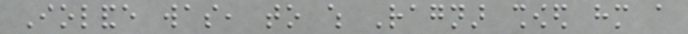Iolande was, to which Ragnar showed him a
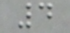4
